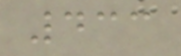433
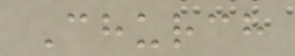Church
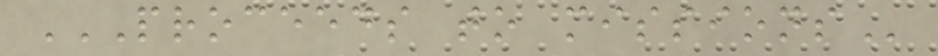PROCEEDS TO MISSIONS
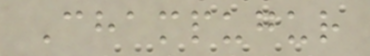Champugur
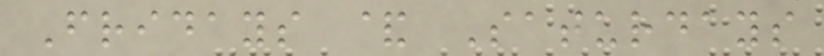Fridays & Saturdays
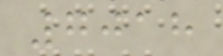7018
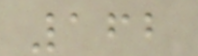162
